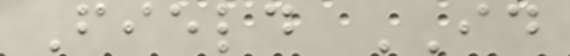Field ID
